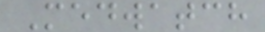Medwatch
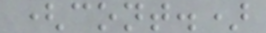(cont.)
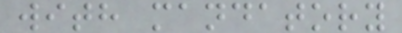with mandatory
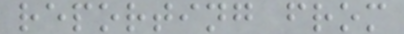reporting from
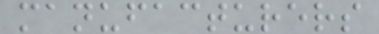manufacturers
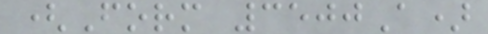(Form 3500A)
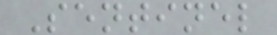Sentinel
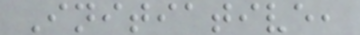Initiative,
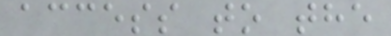access to the
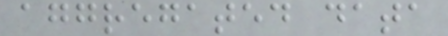aggregated data
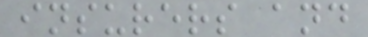insurers and
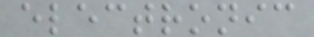electronic
